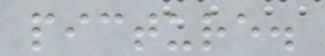picture.
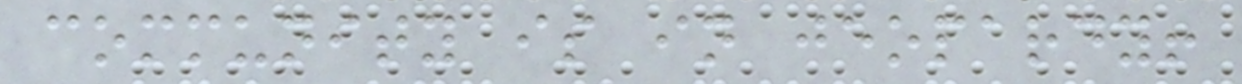community is in jeopardy!
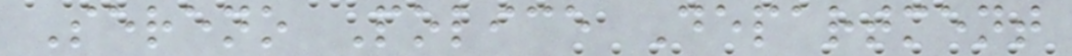Sereno Police Department
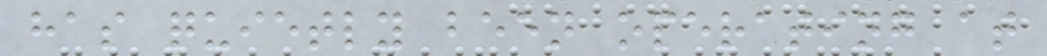has quietly been operating at
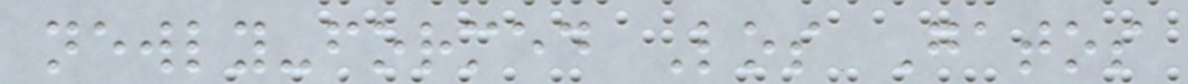newly-formed Los Gatos
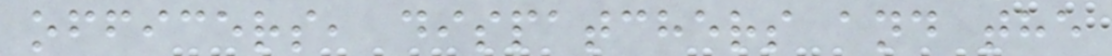officers, dispatchers and the
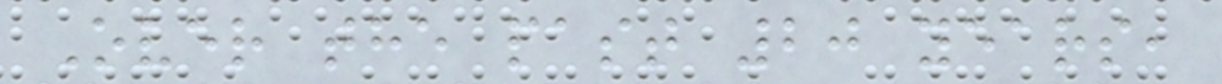Over the past 20 years,
